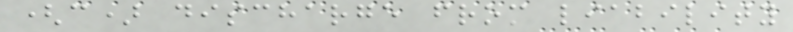(c) discharge from liability
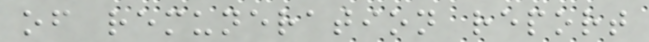of remuneration report
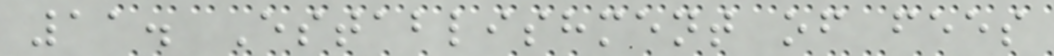11. Establishment of fees
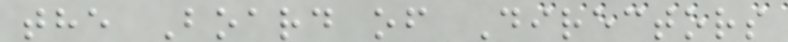the Board of Directors
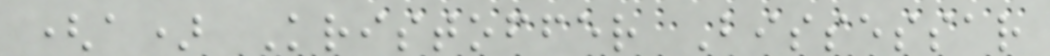(a) Kristoffer Bissessar
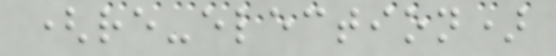(re-election)
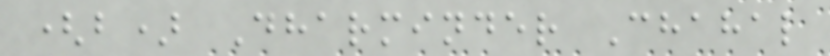(b) Dharminder Chahal
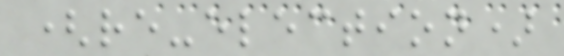(re-election)
